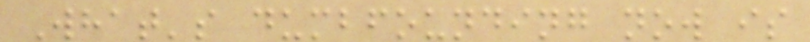What's dumbfounding now is
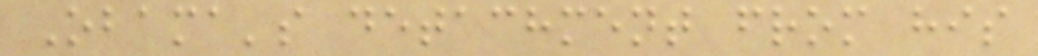Obama's detachment from his
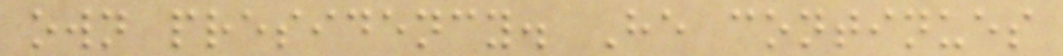own presidency. He continues
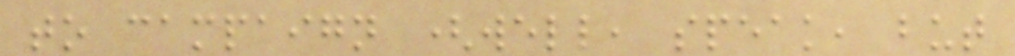to campaign (well, speak, but
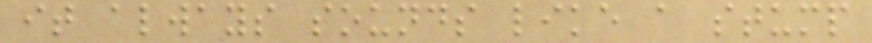it always sounds like a stump
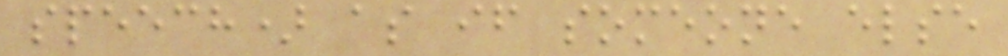speech) as if someone else
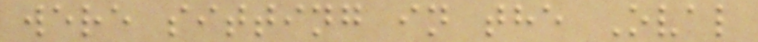were sitting in the Oval
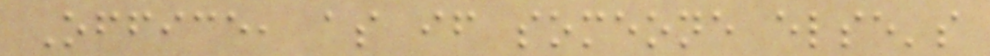Office, as if someone else's
